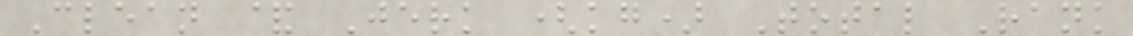Clean & Jerk (kg) Total Rank
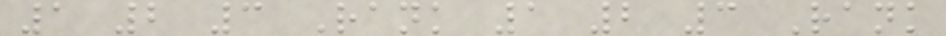1 2 3 Rank 1 2 3 Rank
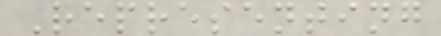Representing
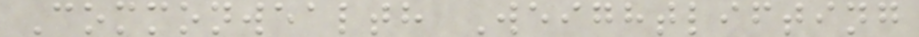Commonwealth Weightlifting
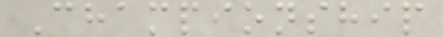Championship
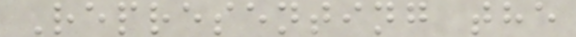Representing the
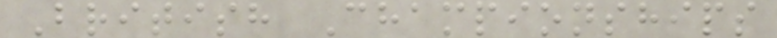British Championships
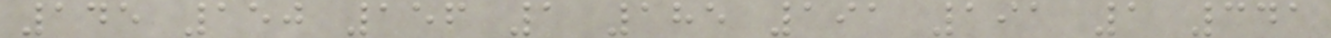145 150 156 1 185 191 191 1 341
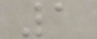1
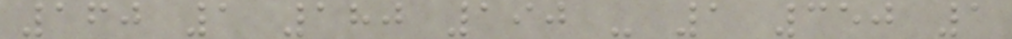160 1 180 190 - 1 350 1
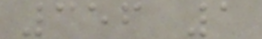356 1
